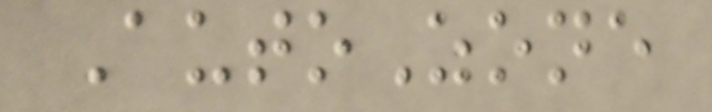AutoZone
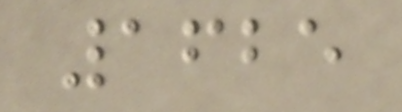1625
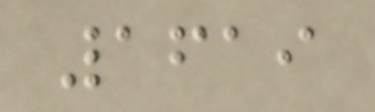1619
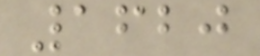1620
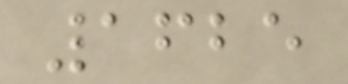1625
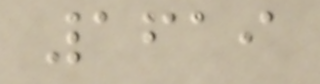1619
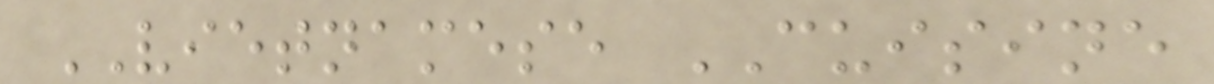VIETNAMESE CUISINE
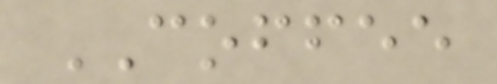COFFEE
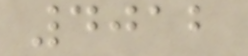4012
